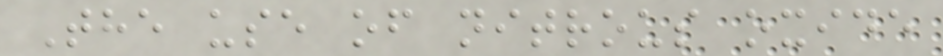The use of nitrous oxide
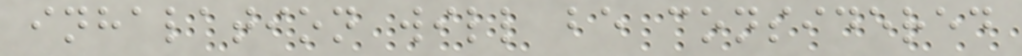inhalation will be considered
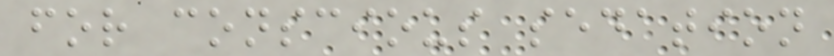for conscious sedation
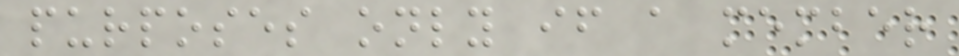purposes only if a member
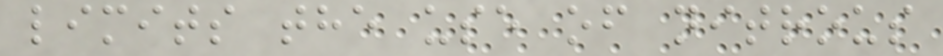limits the use of nitrous
